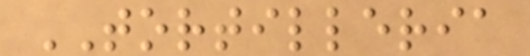TORTILLERIA
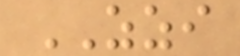ZZI
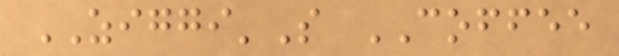ZIGGI'S COFFEE
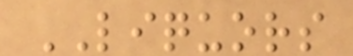LIQUORS
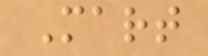Mart
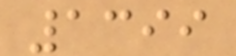1399
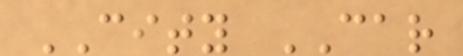CITY CAR
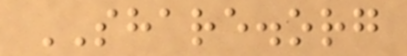SHARE.org
